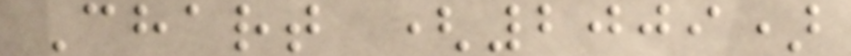Chart (2009)
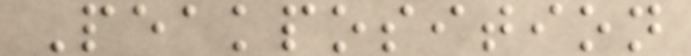Peakposition
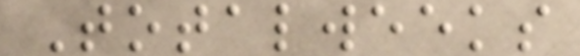Totalweeks
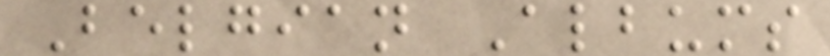Belgian Albums
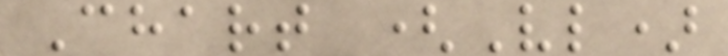Chart (Vl)
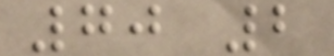70 2
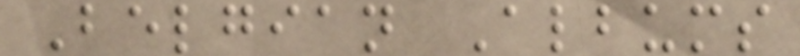Belgian Albums
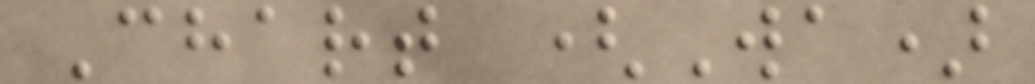Chart (Wa)
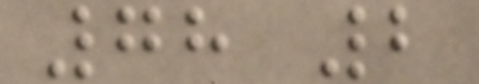78 2
